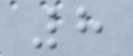8
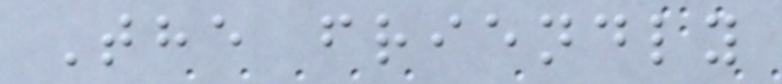The friendly
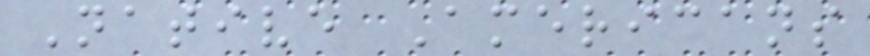Native Americans
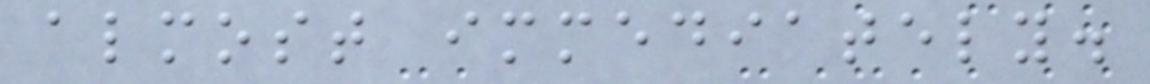almost immediately.
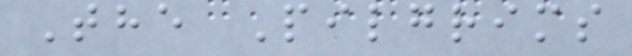The Pilgrims
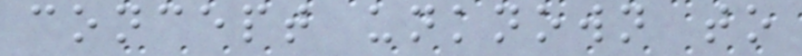concept unknown to
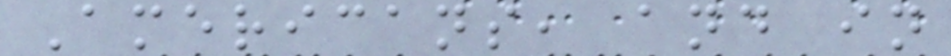Americans, and in
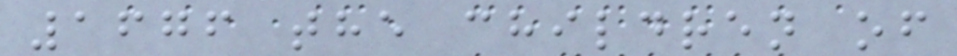1676 the children of
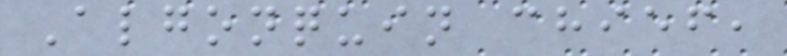Algonquin chief,
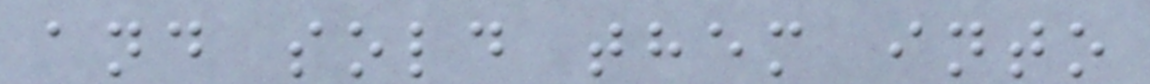and sold them into
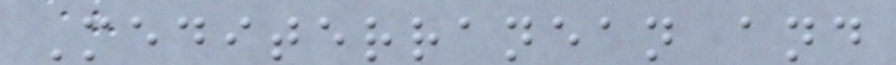Mediterranean and
